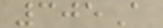305A
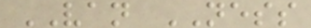VAN NESS
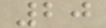20
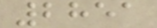2851
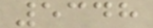5348
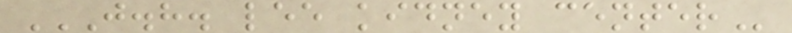J.H. LEE KIDNEY CENTER
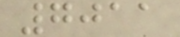7011
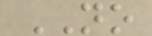NO
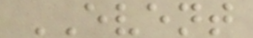EVENT
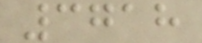3718
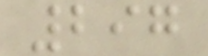297
